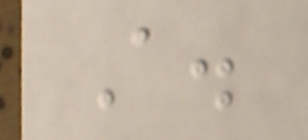A.
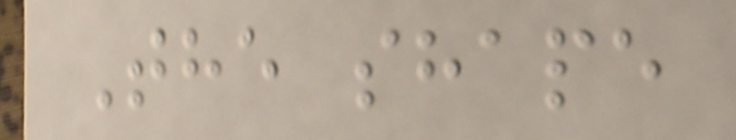The shape
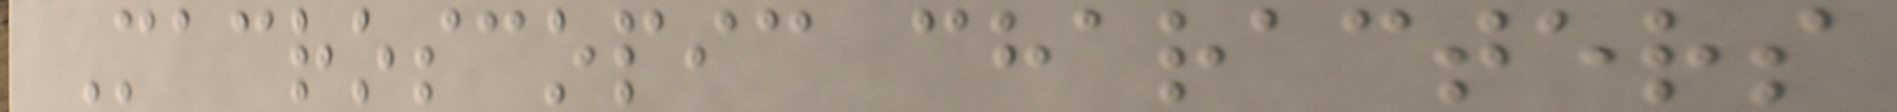Macroscopic characters
